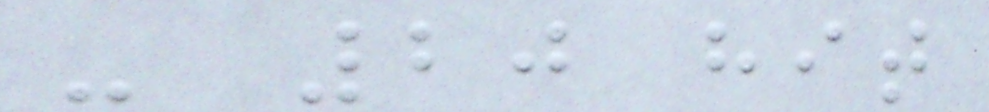- 20 hit
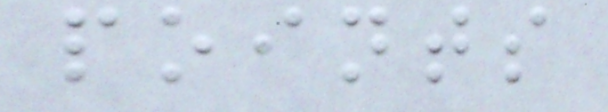points
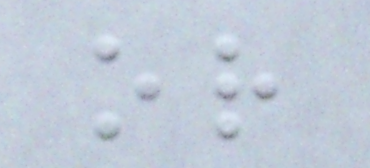or
